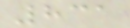831
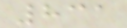831
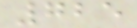725
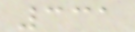331
